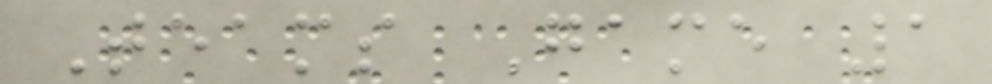Teams Game 1
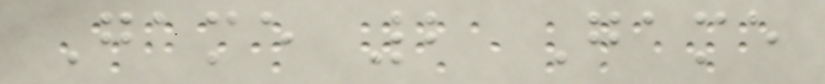Game 2 Game
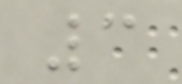3
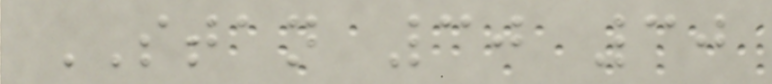STAN 30 30
